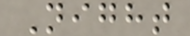Night
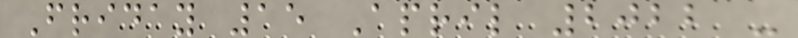Friday 15 April 2022 -
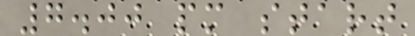7.00 pm start
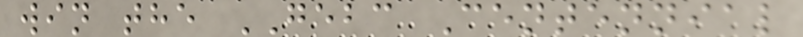win the GEBC Centennial
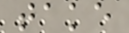take
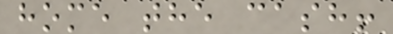home the cash!
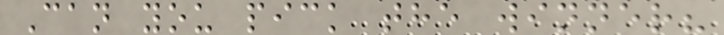Can you pick the winner?
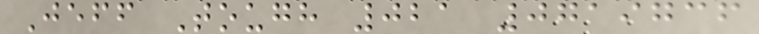Jeff Tough 021 0719736
